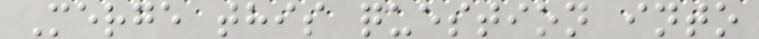Merge this question into
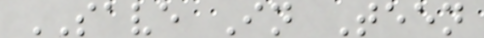SAVE In Teen
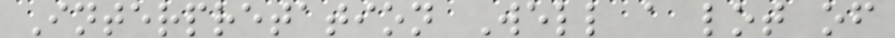Interpretation Well a lot of
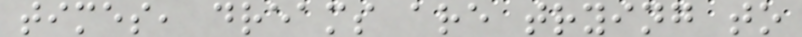times, dreams are trying to
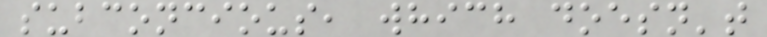subconcious, which doesn't
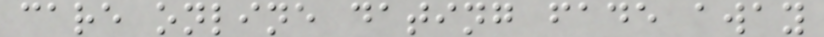care online dating fade away
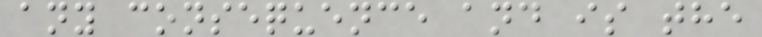any consequence and is the
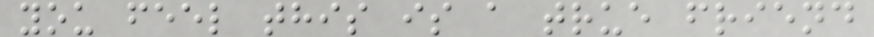you feel this is a true friend
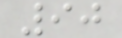90
